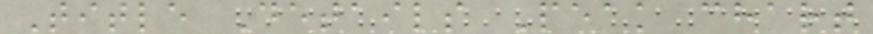Title Details Peak chart
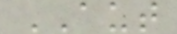AUT
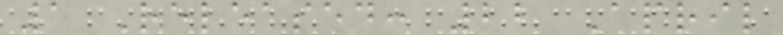1 Released: 22 April
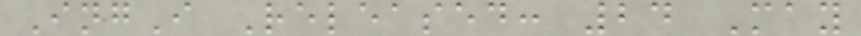IngI Released: 24 May
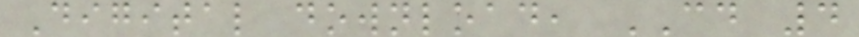Digital download, CD 4
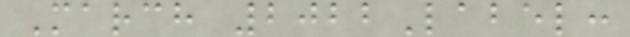March 2022Label:
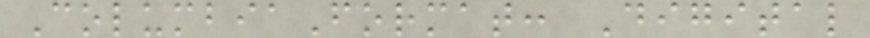ColumbiaFormat: Digital
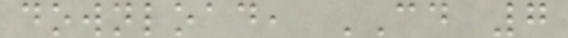download, CD 7
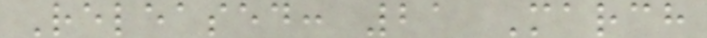Released: 21 March
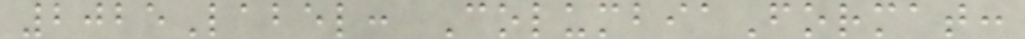2025Label: ColumbiaFormat:
